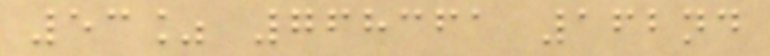53% 768361 162nd
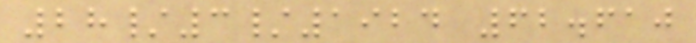28/3/1924 62.610
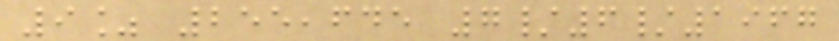9% 255,645 7/6/1967
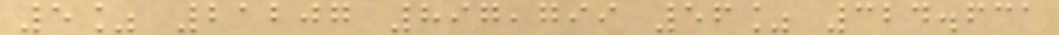5% 21207 897,799 56% 324.631
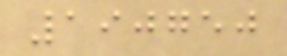190750
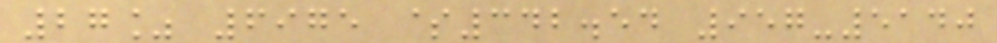27% 6975 $342.54 957-5140
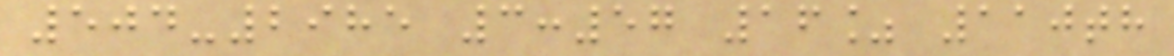504-2985 3:57 16% 110th
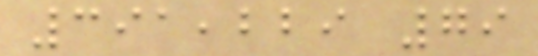391,229 79
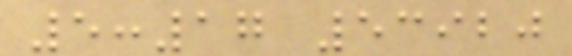5:17 53920
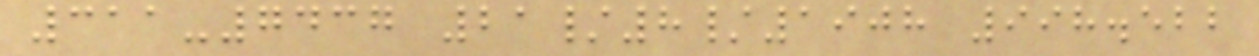311-7437 21/8/1908 998.522
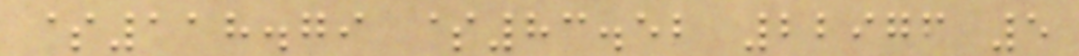$118.79 $83.52 22976 5
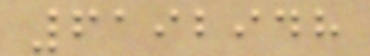6192948
